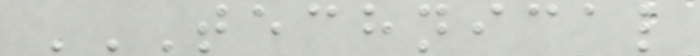TECHNICAL
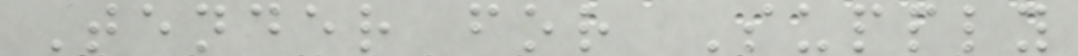Tender for Supply
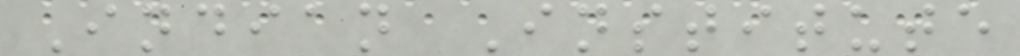Indian Institute
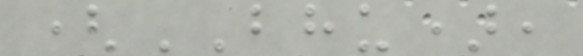(BHU),
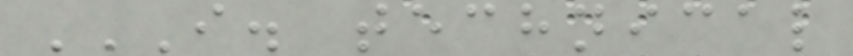I. TECHNICAL
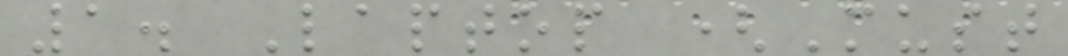1. Laptop (Must
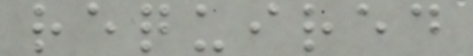required
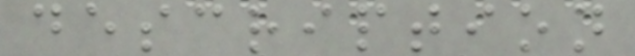description
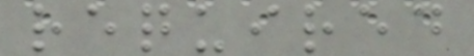required
